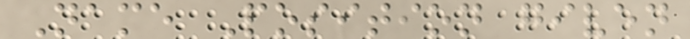Name Position given
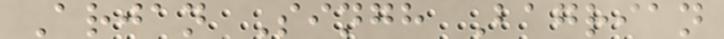Arjan Singh Bagrian
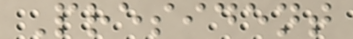President
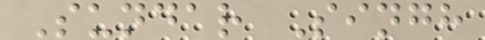Sundar Singh
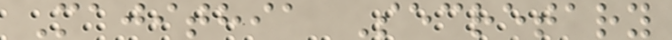Majithia Secretary
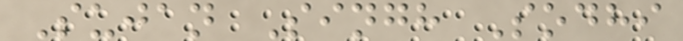Sujan Singh Sodhi
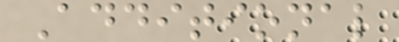Additional
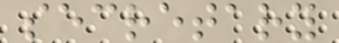secretary
